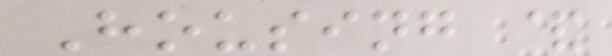Housing &
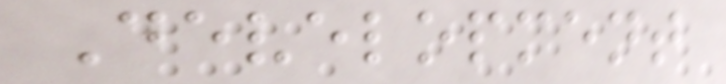Development
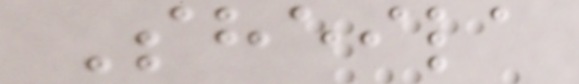Sheila
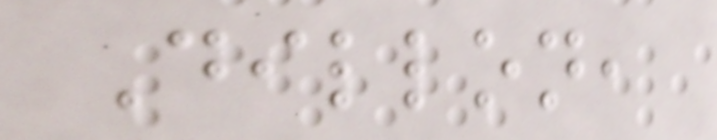Dillon,
